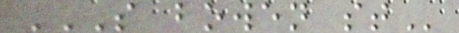S BOWEN ST
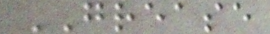GREASE
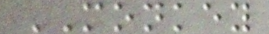MONKEY
